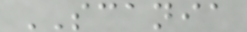SCANIA
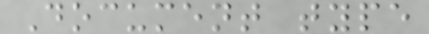Document type
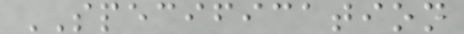SPECIFICATION
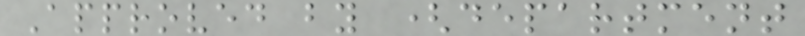Approved by (department
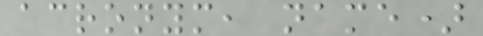acronym, name)
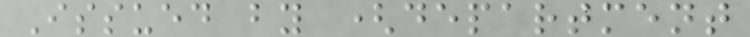Issued by (department
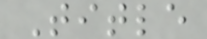Title
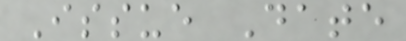Issue Date
